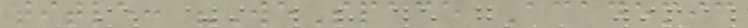title: "WeSpace Academic
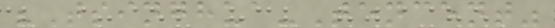"Tsinghua-Tencent"
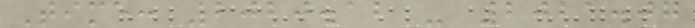Time: 2020.12 - 2021.07
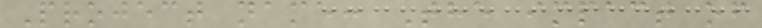Project name: The impact of
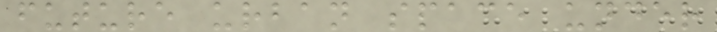future urban space under
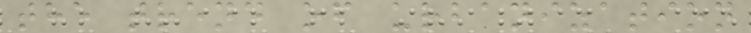the trend of urbanization
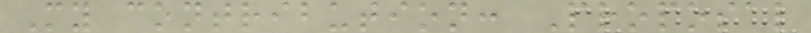My contribution: Proposal
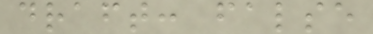draft: false
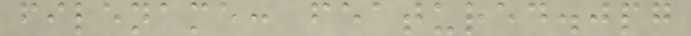filename: featured.jpg
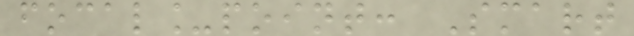focal_point: Smart
